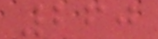260
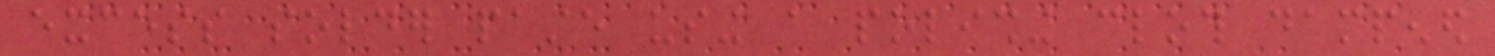excess solder paste using a polishing cloth dampened
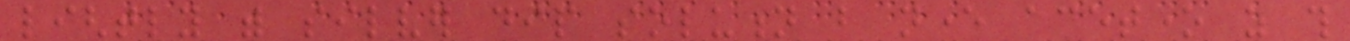lightly with silver dip solution but never acetone as this
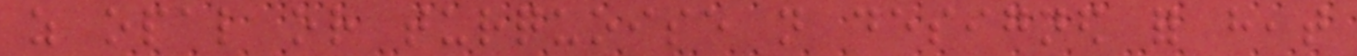as opal or turquoise not designed for heat
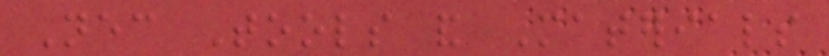Necessary Tools and Materials
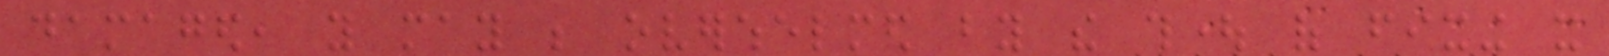damaged, you may be overwhelmed by the thought of fixing it
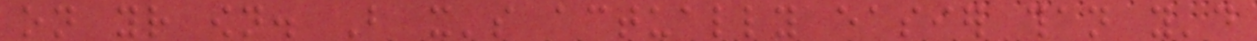on your own. But it's actually easier than you'd
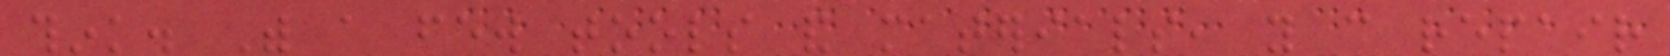think. With a few tools and materials, you can repair
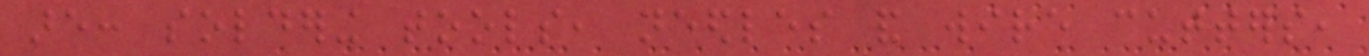are: soldering tools, needles and wire cutters,
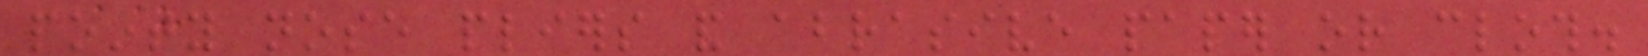pointy nose pliers and abrasive paper or cloth.
